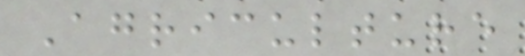Agriculture
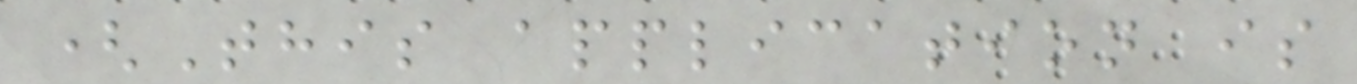(This application is
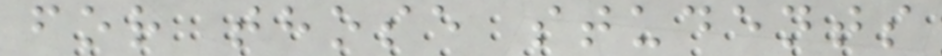for those students
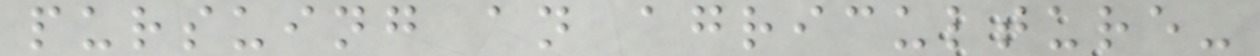pursuing an agriculture-
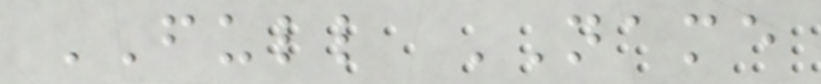FULL NAME
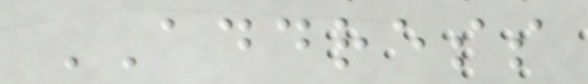ADDRESS
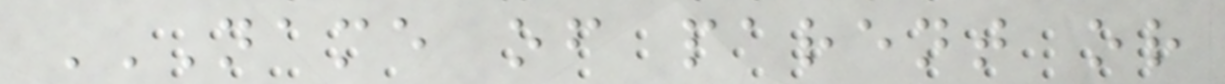NAME OF PARENT OR
